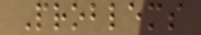Problems
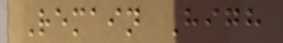Remain High
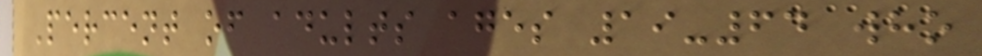Percent of adults ages 19-64 who
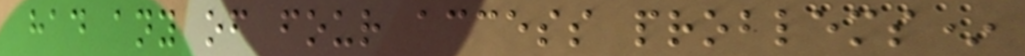had any of four access problems*
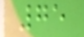75
